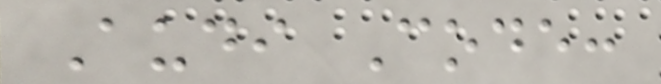Audi Code:
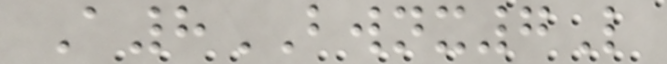A8BWNX7L
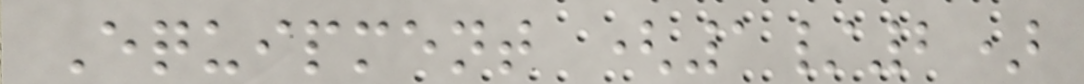Equipment (1/2)
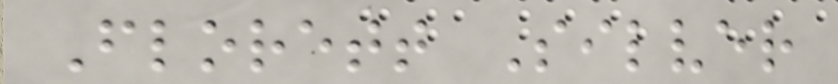Florett Silver
